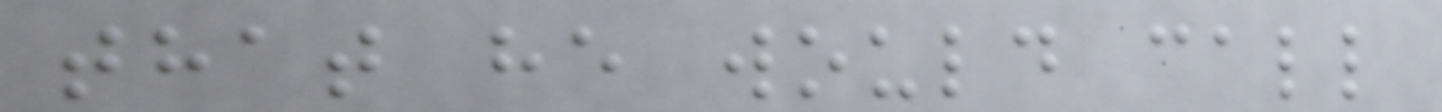that he would call
